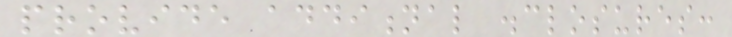provide additional disclosures:
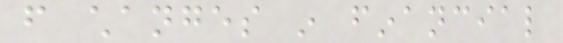from changes in financial
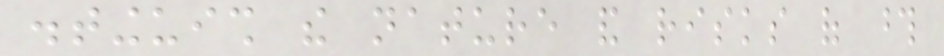distinguish the nature and risks of those
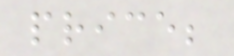price;
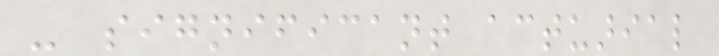- significant actuarial
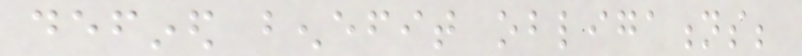defined benefit obligations;
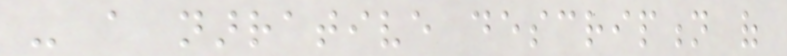- a narrative description of
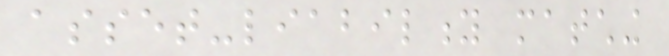asset-liability matching
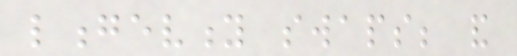longevity swaps; and
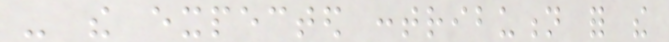- the expected contribution for the
